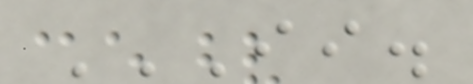II.
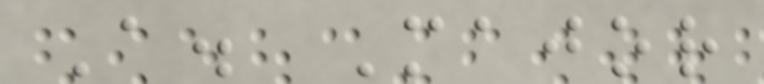A. Major
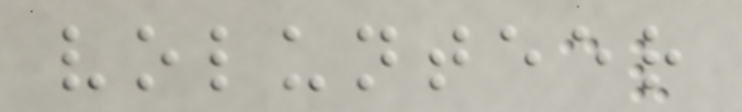volunteer
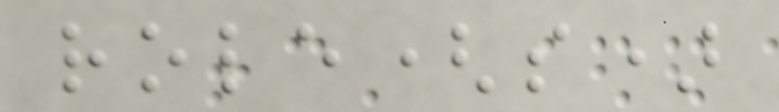role(s)
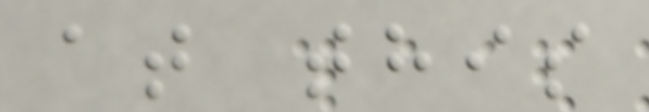at this
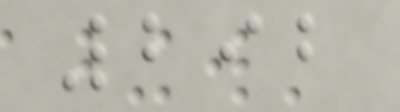292
